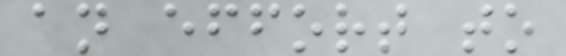an effort to
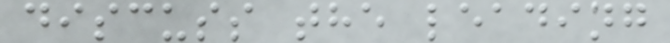discuss the leading
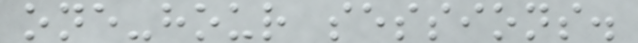one-hour sessions.
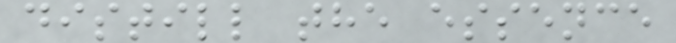distill the essence
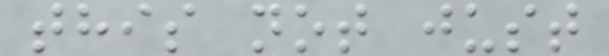this not just
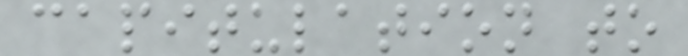capitulation to
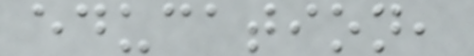education,
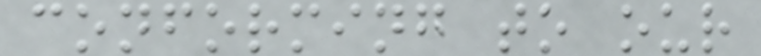conforming to our
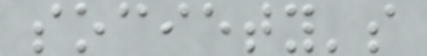society's
